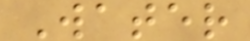Water
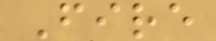Fire
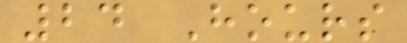24 Hours
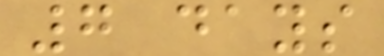7 days
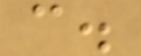c.
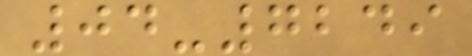04-7249
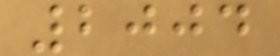2004
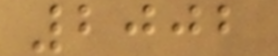2002
